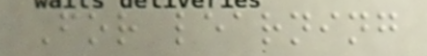For learning
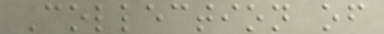Collection of
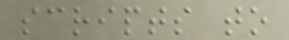scripts to
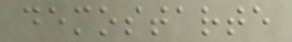demostarte
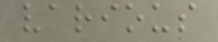various
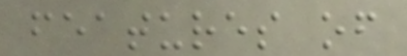features of
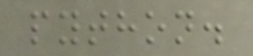python.
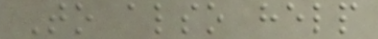To also help
